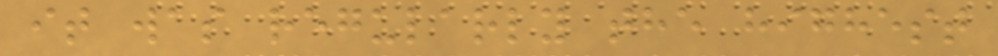it was regularly the highest
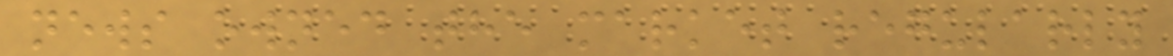news owned the market regularly
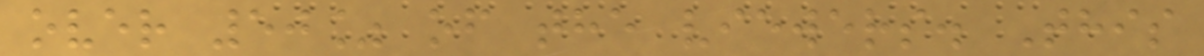over 50% of the viewers. This
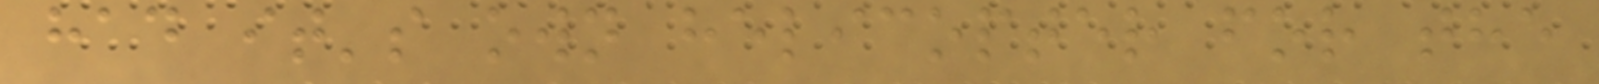had it's own helicopter for the
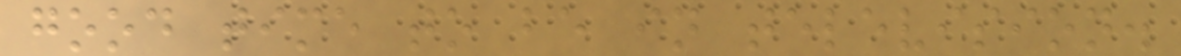good time to be in television.
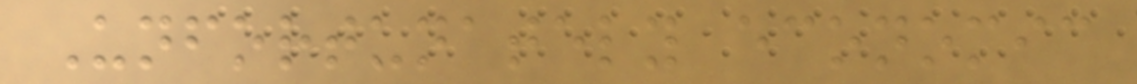Unfortunately economic
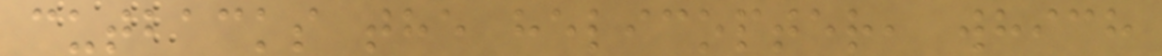cutbacks the helicopter, which
